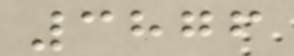3876
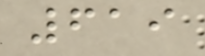619
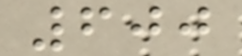600
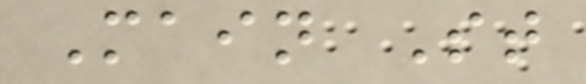Main St
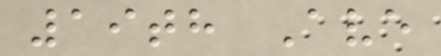19th Ave
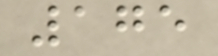175
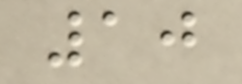10
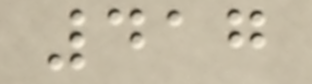417
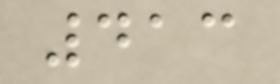413
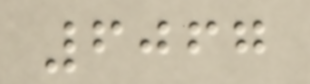6067
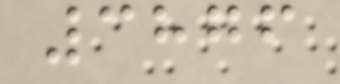3876
